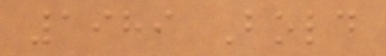1989 Bold
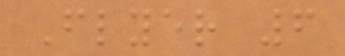Flyer 6
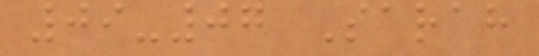09-07 Sarah
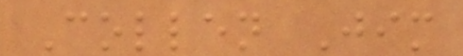Collen Jim
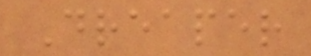Dreaper
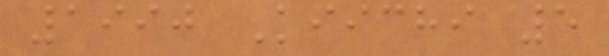1990 Kiichi 5
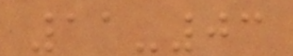11-03
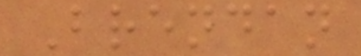Brendan
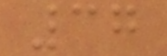37
